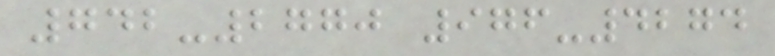742-2770 976-4274
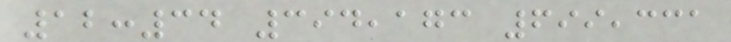12:34 394,173 699,331
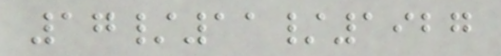17/11/1927
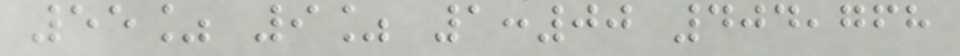55% 9% 1:00 404,768
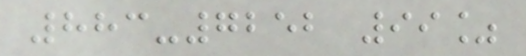883-7252 99%
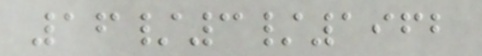16/3/1962
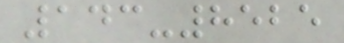143-8525
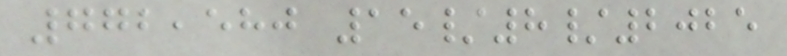772,580 15/8/2025
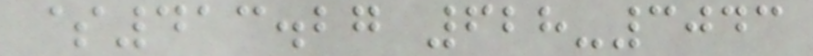$413.27 628-3043
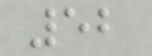52
